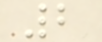2
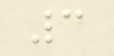3
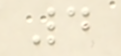4
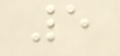5
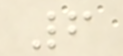6
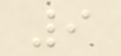9
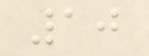10
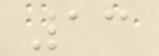13
